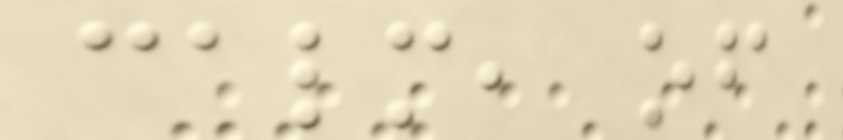calm, of
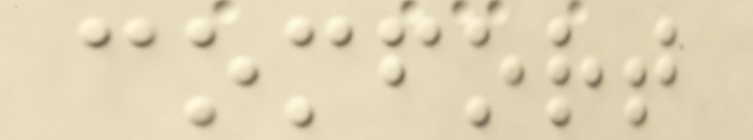comfort
